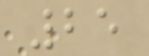25
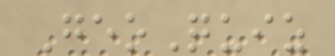GeoQuiz
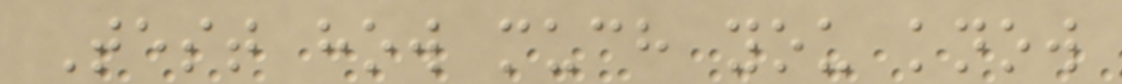Test how much you know
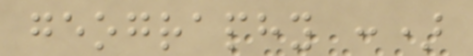geography :)
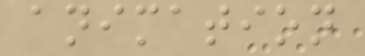animation
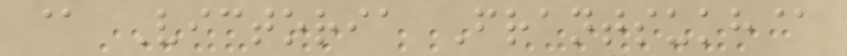@ Victoria Frantsukh@
